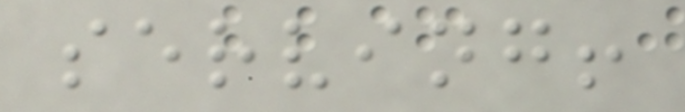serving!
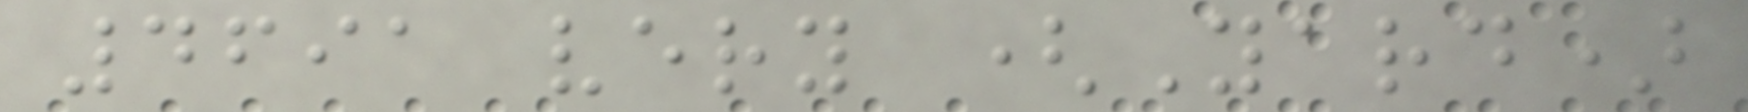4691 very (Yard)
